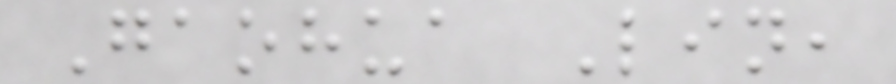Gaohua Lin,
